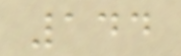144
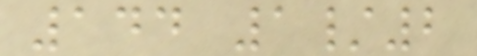144 1/2
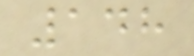148
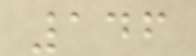146
